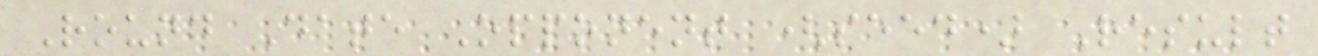Round Date Opponent (seed) Result
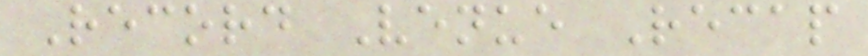Record Venue Recap
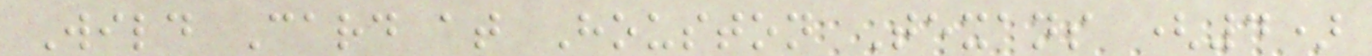Wild Card at Houston Texans (4)
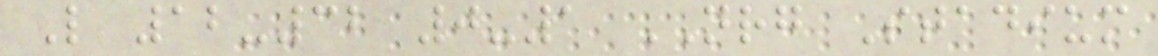L 12-32 0-1 NRG Stadium
